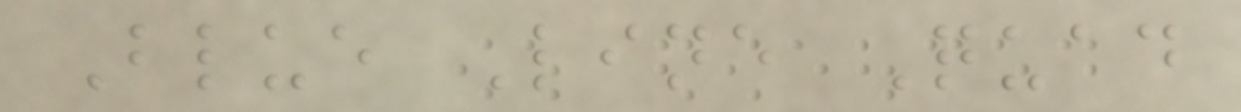Blue Line Quad
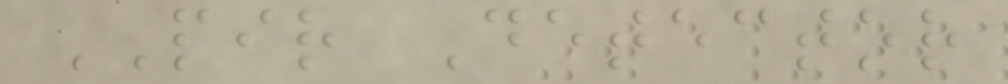PIR Detector
